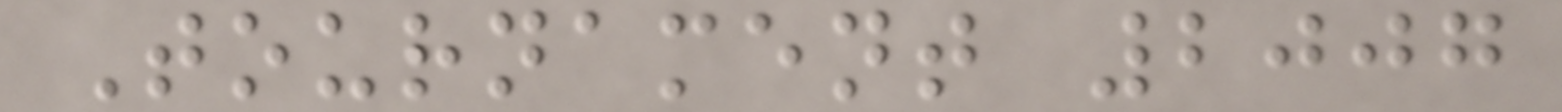Tournament 2007
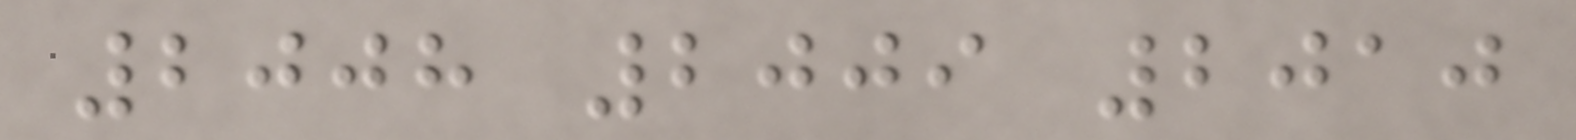2008 2009 2010
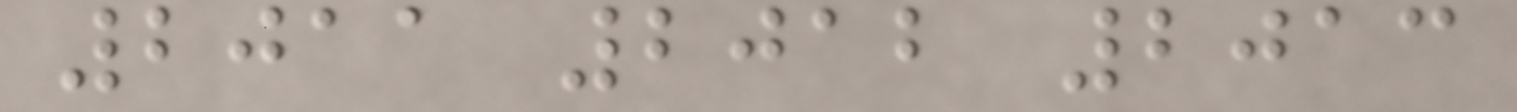2011 2012 2013
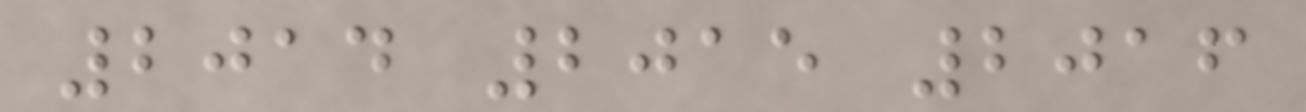2014 2015 2016
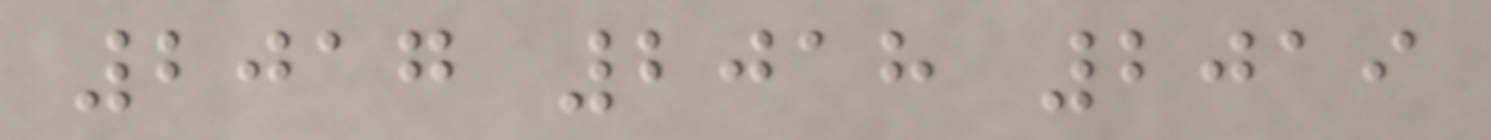2017 2018 2019
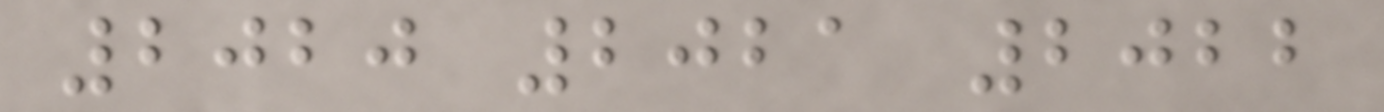2020 2021 2022
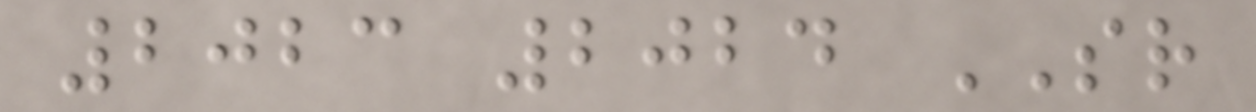2023 2024 SR
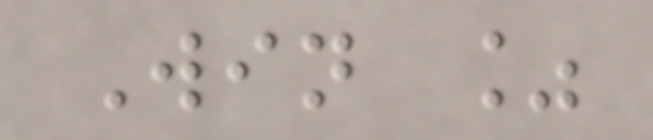Win %
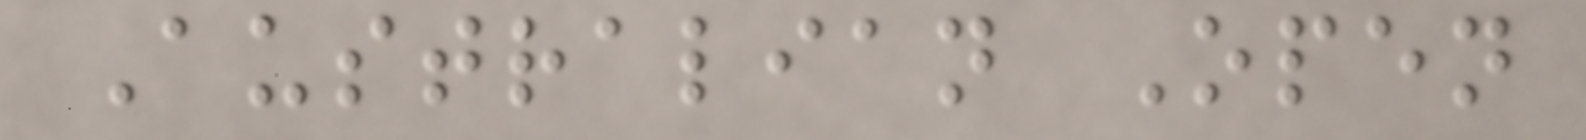Australian Open
